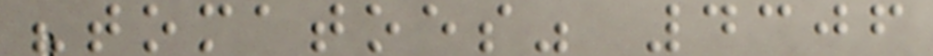"tomatoes" 4306
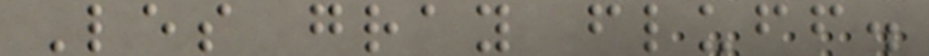Les gray fluff.
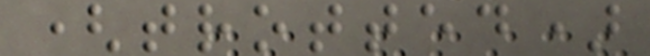(trotted)
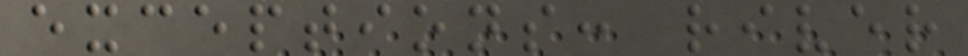exceptions: river
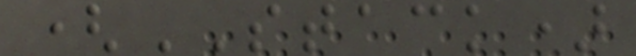(STACK)
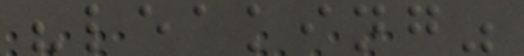"leaking"
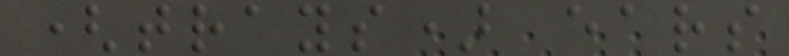(trays) ears
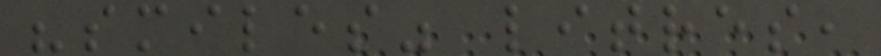"smiles" litres,
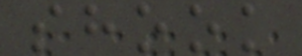shook
